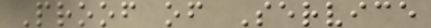Proof of Service
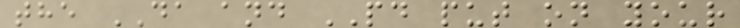the DA and PD put on your
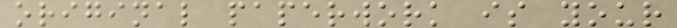original paperwork is your
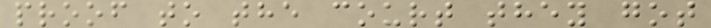proof to the court they got
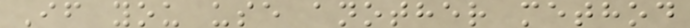If you use another method
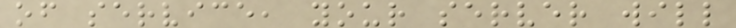of service, your server will
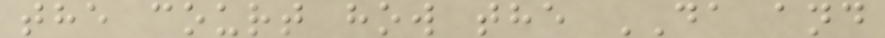the court how the DA and
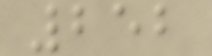252
